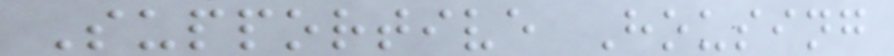Supportive Housing
